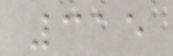315
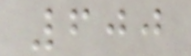600
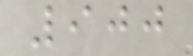900
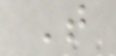T
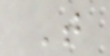T
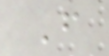F
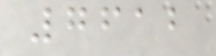7612
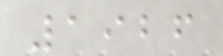1926
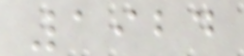1924
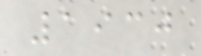1930
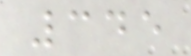345
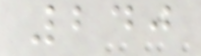240
